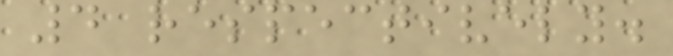4 respectively.
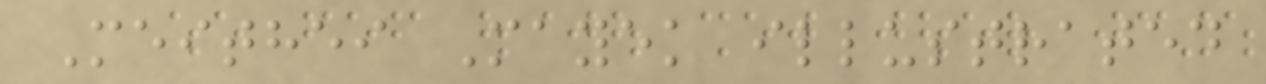Meithei Mayek illustrated
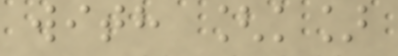with [k]
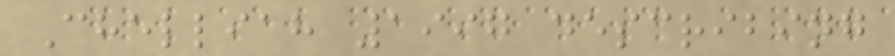Chelliah 1997 describing
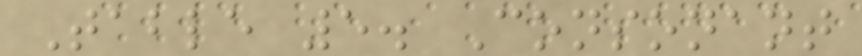Table 5. Consonant
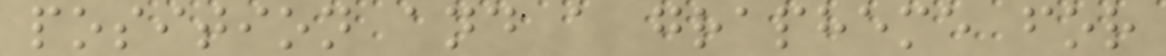position and a grapheme for
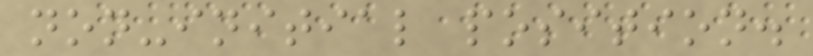non-initial position.
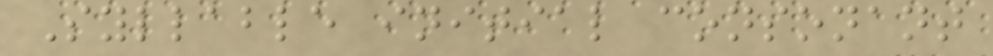Syllable initial consonant
